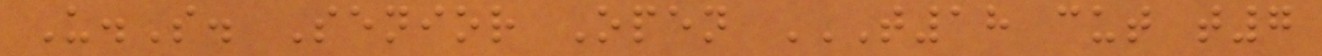U.S. Senior Open T18 CUT T7
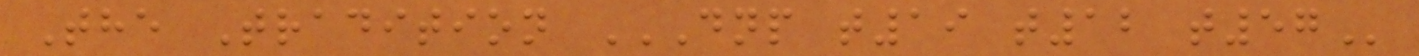The Tradition DNP T19 T12 T57
